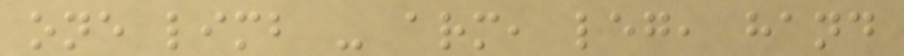one limb - arm, leg, hand
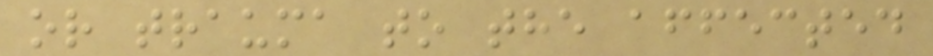or trauma to the affected
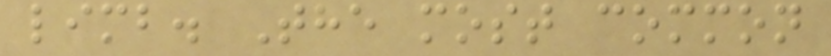limb. The most common
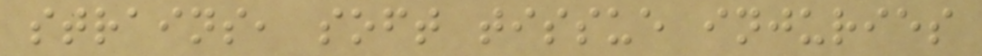strains, soft tissue injuries
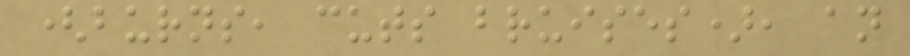(burns, cuts bruises), an
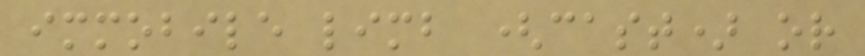immobile limb (cast) or
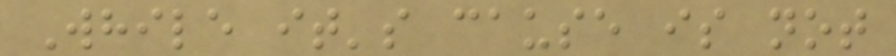While it's cause is not
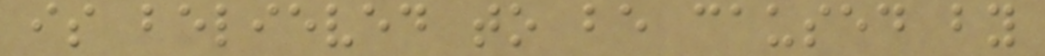is believed to be caused by
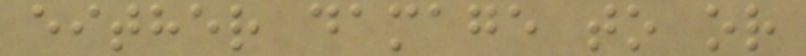either damage to or
